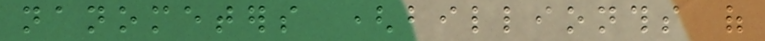nanometers (billionths of
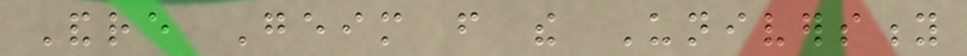Andre Geim from the University
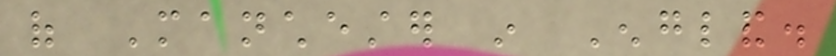of Manchester in England.
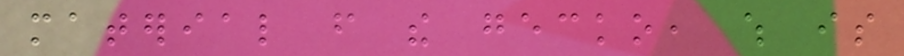material from the gecko, which is
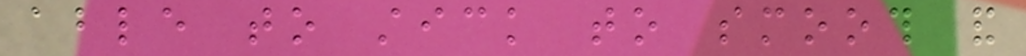able to stick to smooth and
